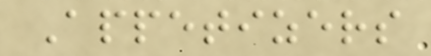Appetizers
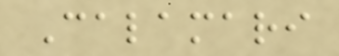Calamari
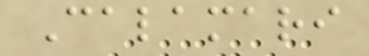Calamari
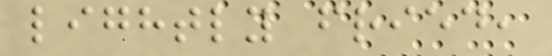lightly fried,
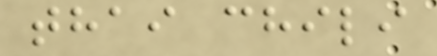thai chili
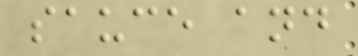sauce and
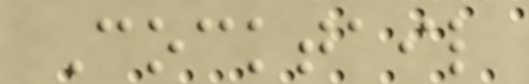Cocktail
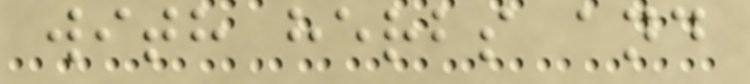with herbs and
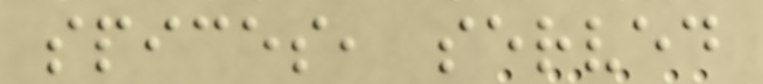spices, served
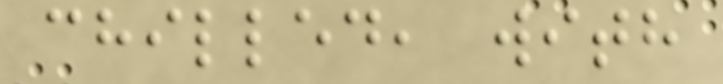chilled, with
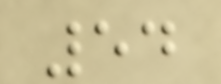54
